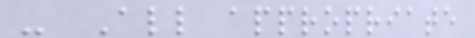- All appropriate
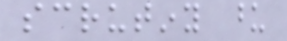scrutiny upon
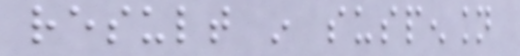result in suspension
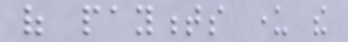of payments under the
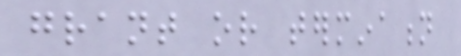grant or termination
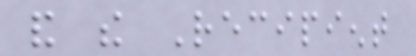and the Recipient
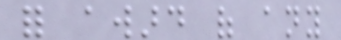for award of any
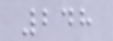248
